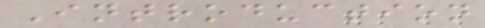Introduction
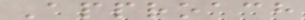Approach
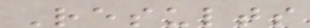Results
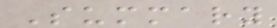Summary
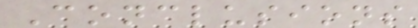Conclusions
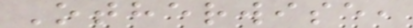Otherwise,
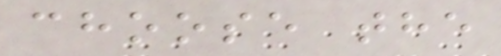choose the
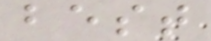best
